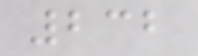232
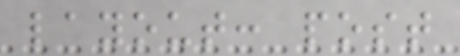layout: post
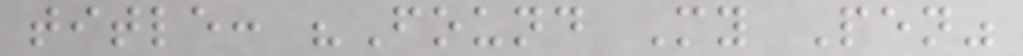title: "Found My Pen"
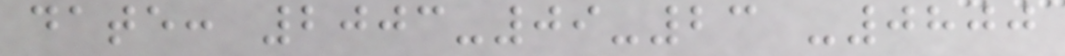date: 2003-09-23 -0800
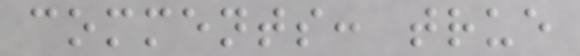comments: true
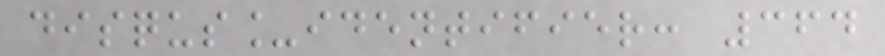disqus_identifier: 364
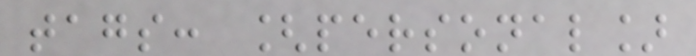tags: [personal]
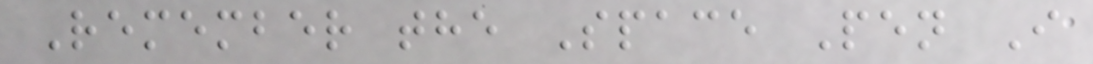Remember the Space Pen I
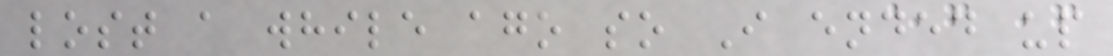lost a while ago so I ended up
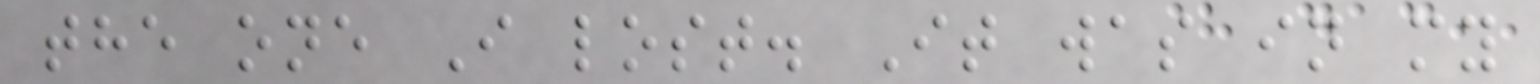the one I lost. It was in my
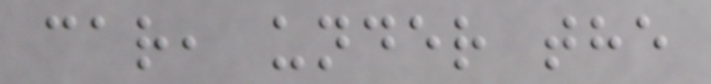car, under the
